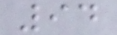94
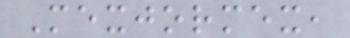Mexjormex,
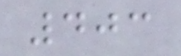403
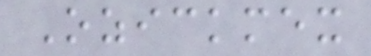Ozickmex
